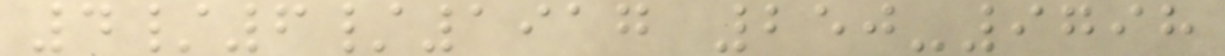4/6/1917 250-9798
